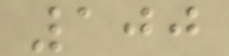100
